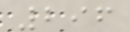296
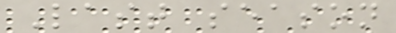Last season
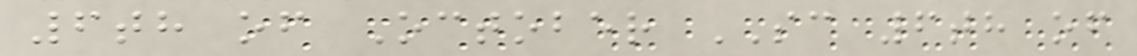6th of October SC 6th of
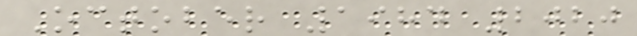October 1984 2020
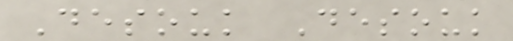Desouk Desouk
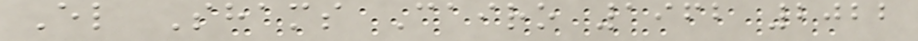El Shams Cairo 1962 2022
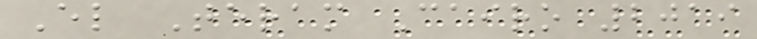El Teram Cairo 2019
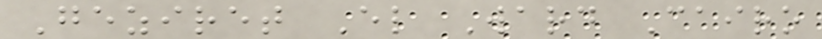Geziret El Ward Cairo
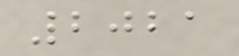2021
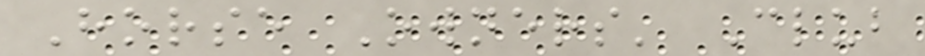Horse Owners' Club
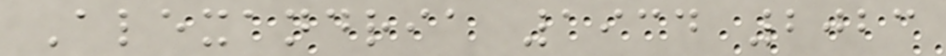Alexandria 1934 2023
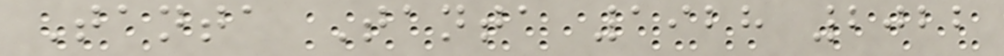Tanta Tanta 1928 2022
